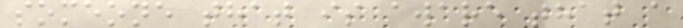someone that is aware that a
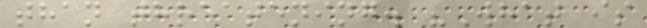than threatening. "What is
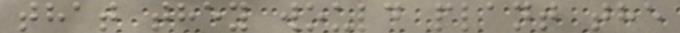that they would plant the
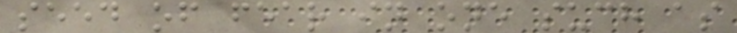seed of fear in one such as
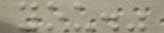you."
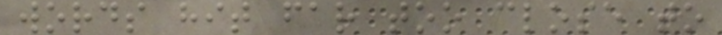words hit far too close to
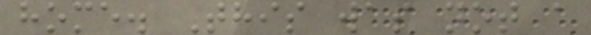home. This was not a
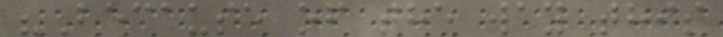"Because of the way this
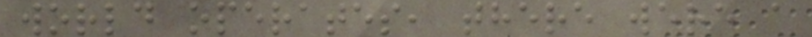world operates, there were a
